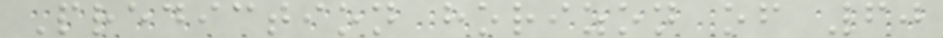Prediction horizon of 60
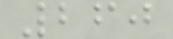260
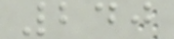240
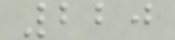220
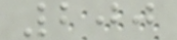200
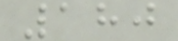180
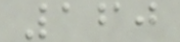160
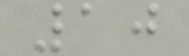10
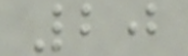20
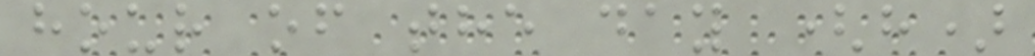hour of the day (h)
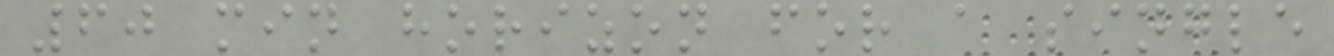60 min horizon for a single
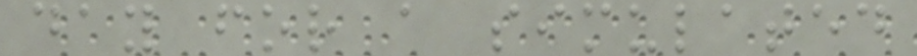day for a simulated
